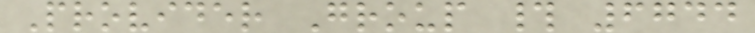Provider Group # 6744
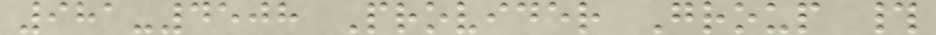981-4508 Provider Group #
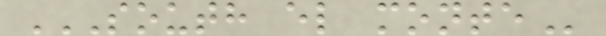SOUTH EL MONTE
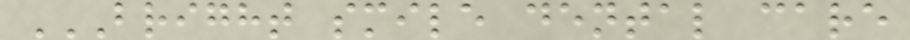BRIGHT SMILE DENTAL CARE
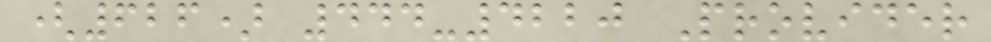(626) 444-4220 Provider
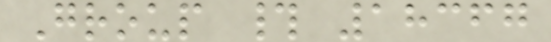Group # 18367
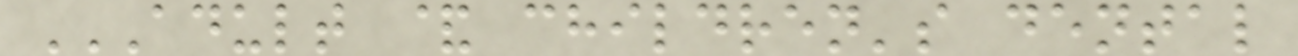ADULT & CHILDREN'S DENTAL
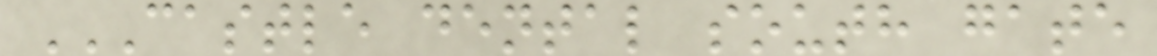CASTLE DENTAL SOUTH GATE
